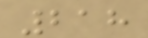218
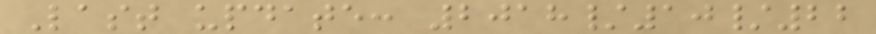Last update: 2018/10/22
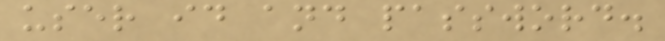user id and password.
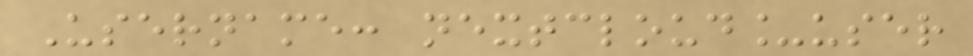Username: nextcloud_user
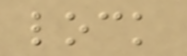lock
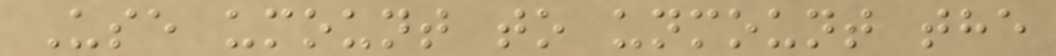Use umount to unmount the
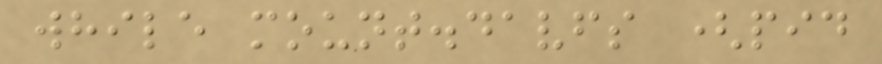while mount.davfs (pid
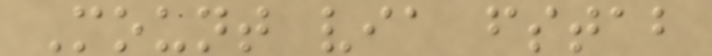Mount via fstab
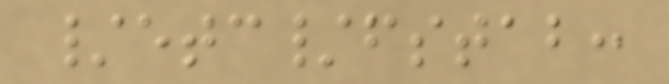/etc/fstab:
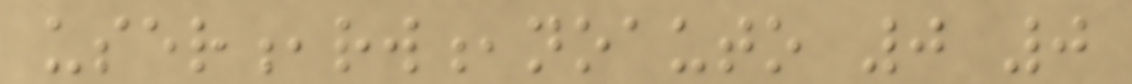user,rw,noauto 0 0
